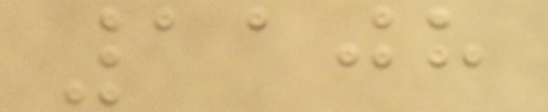1108
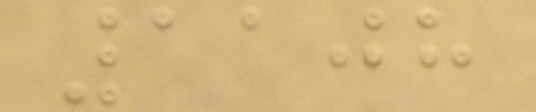1108
